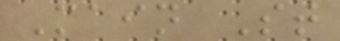Main St
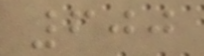600
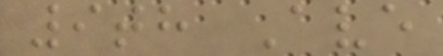9th Ave
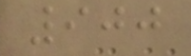900
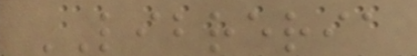LIBRERIA
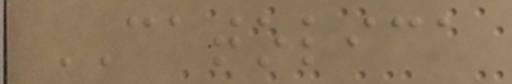CATOLICA
